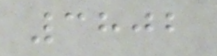3802
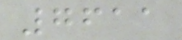7611
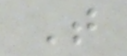T
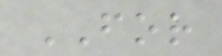FOR
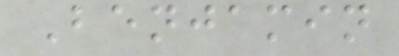Benjamin
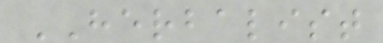HERBALIST
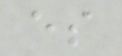es
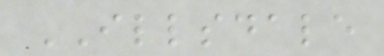ILLSDALE
